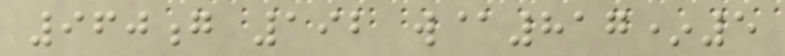960g 192 w@817*5
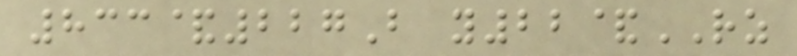833&227B y22&RZ
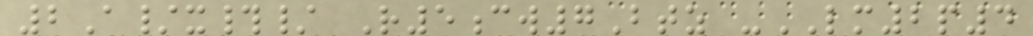2A/x#/ R5cw7Btz -LM2p4
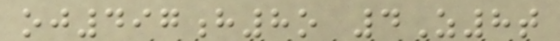oj497h8o 4Z8t
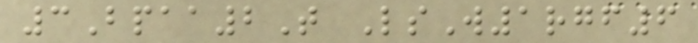3Bpaa2T LsW1rgf6
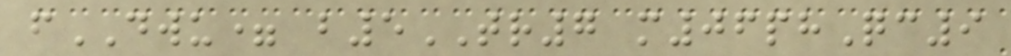fDWU= b5TR7 m06phQc9
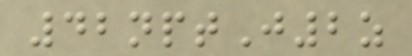42nptJ2z
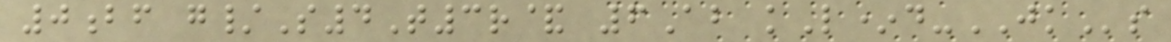0bf g/S4T3r& 6Ab kL*d-JKs
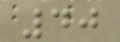40
